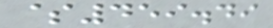$459.49
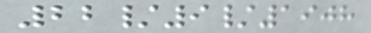22/9/1908
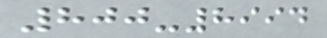800-8994
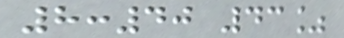8:40 43%
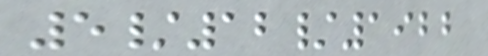5/12/1922
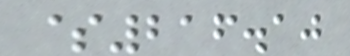$216.10
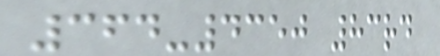364-4350 83rd
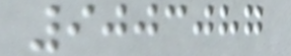9003087
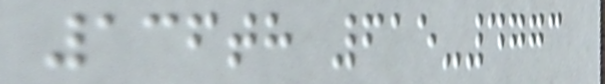136th 615-4773
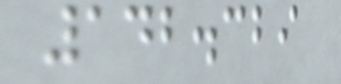142.329
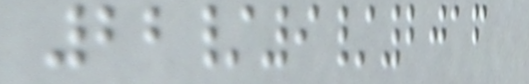22/9/2016
